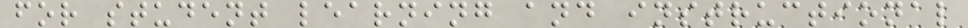for student learning and instructional
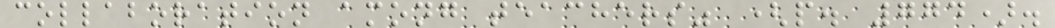collaboration among teachers" (p. 774).
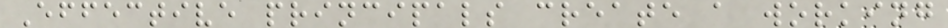Effective principals create a working
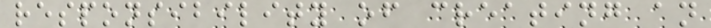responsibility of creating an
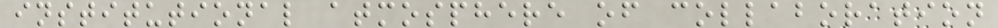institutional atmosphere of collaboration
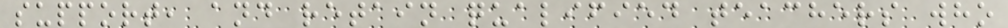support, and retain qualified teachers who
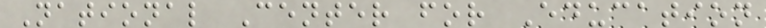National Center for Education
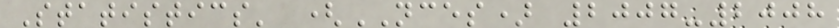Statistics' (NCES) 2007-2008
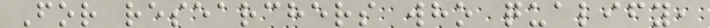For researchers who qualify,
